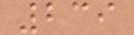239
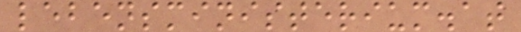lebensministerium.at
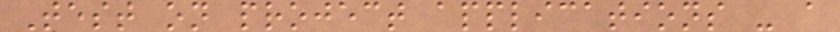Test on project applications - a
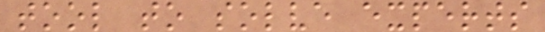tool to solve experts
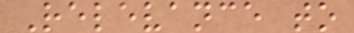Relevance to
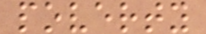poverty
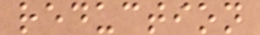reduction
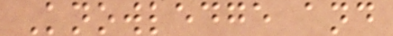Knowledge and
